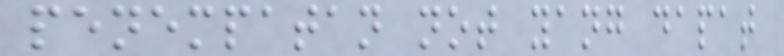penempatan not yang dapat
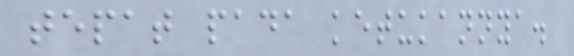tepat pada ketukannya.
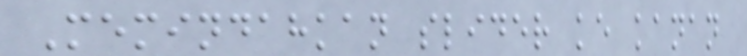Memindahkan slider ke kanan
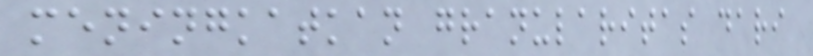meningkatkan granularitas dari
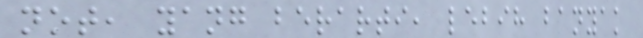not, yang berarti, lebih banyak
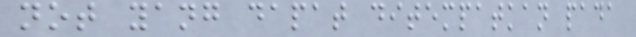not yang dapat ditempatkan pada
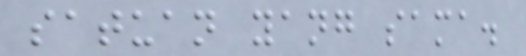satuan yang sama.
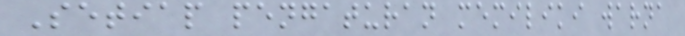Setiap pengaturan memiliki warna
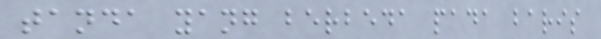tanda yang berbeda pada baris
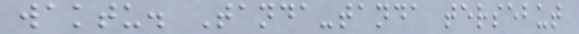waktu. Tanda-tanda tersebut
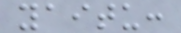yaitu:
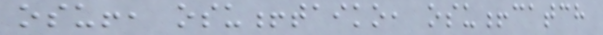osu!, osu!taiko, osu!catch
